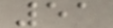51
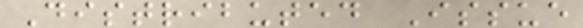Distributed Issue
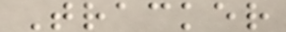Tracker
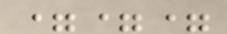===
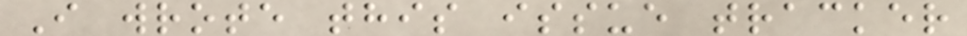I wrote this issue tracker
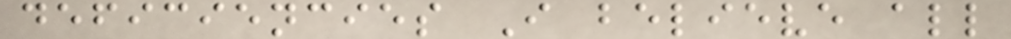deficiencies I believe all
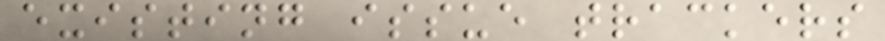existing issue trackers
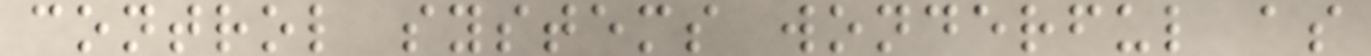control systems wonderful as
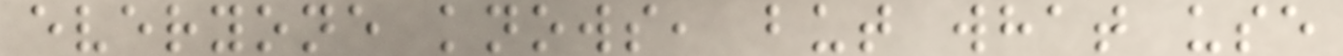everyone knows, but what use
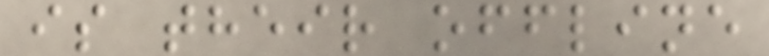is their offline
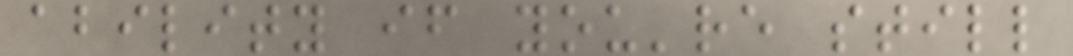ability if you're still
